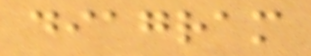diagram
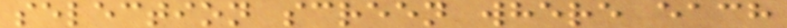selection screen where each
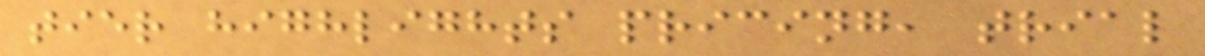tier highlights pricing, trial
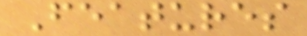Features
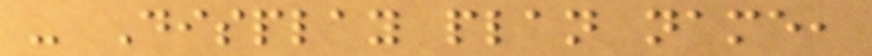- Display plan name,
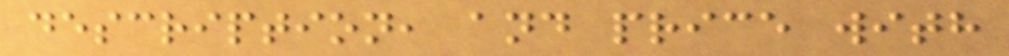description, and price with
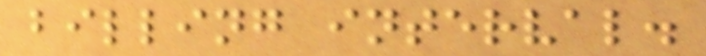billing interval.
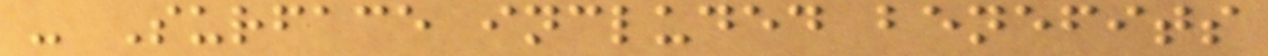- Surface included benefits
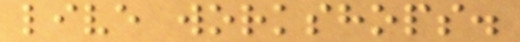live workshops.
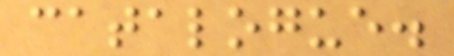catalogue.
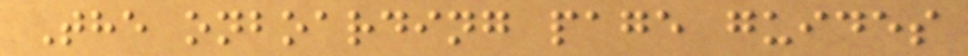The onboarding page guides
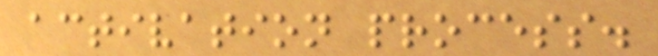activation process.
